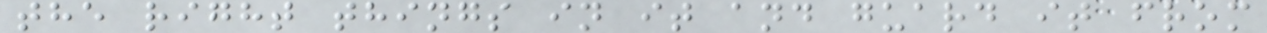the right things in it and guard it from
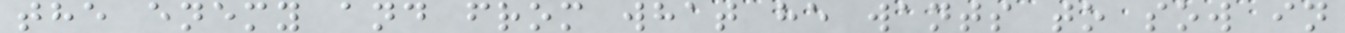the enemy and from what he wants to sow in
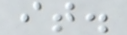it.
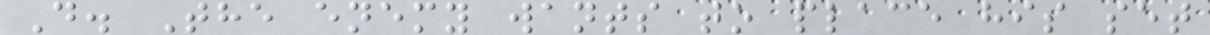D. The enemy wants to place his set
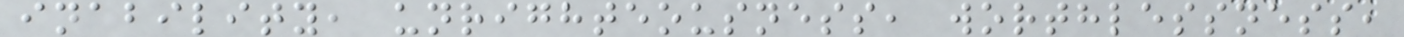inability, unrighteousness, worthlessness,
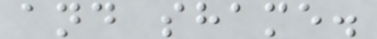and shame.
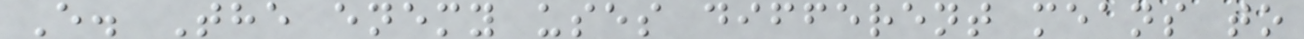E. The enemy uses different means to
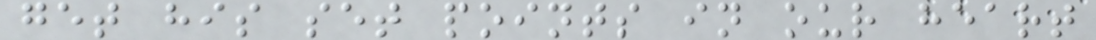get his set points in our heart
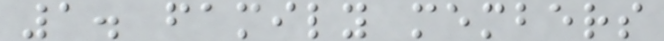1. family members
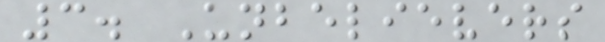3. Unbelievers
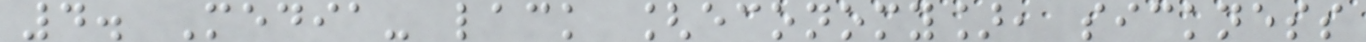4. Media- lack [economy], sickness
